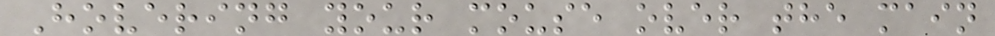Hovering your mouse over the main
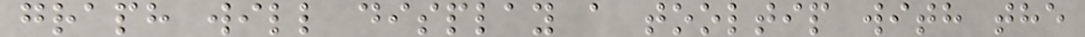graph will display a tooltip with the
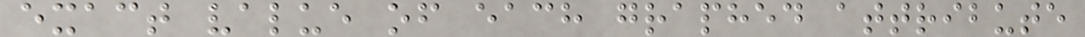exact value of each graphed attribute
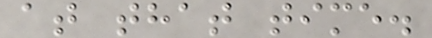at that time.
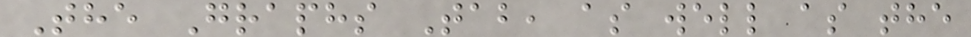The Graphs Tab, as well as the
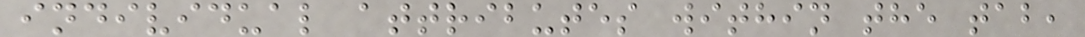individual attributes within the tab,
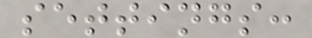settings:
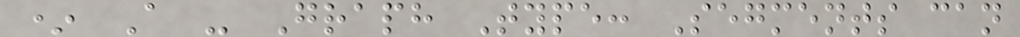* A - Graph Type: Segments can
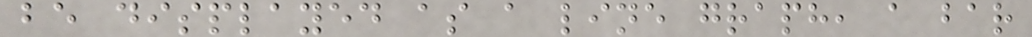be displayed as a line graph, a bar
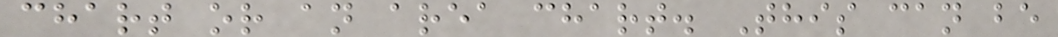chart or an area chart. This can be
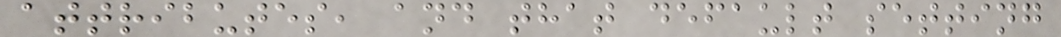attributes, and that default setting
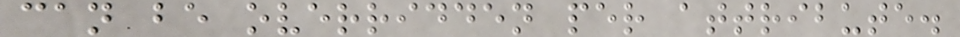can be overridden per attribute.
